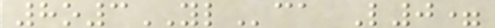8o3YLca L0=
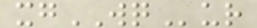xgWQur
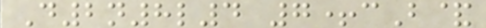D2n8l4 7+cB&
